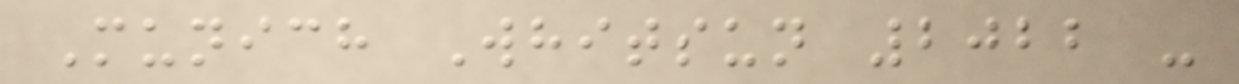Munich Whitsun 2022 -
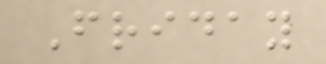Friday
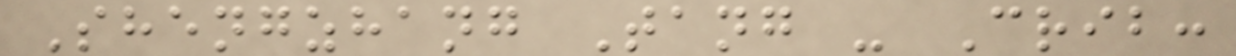Shengzhang Tang - Crib:
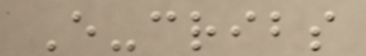E-cribs
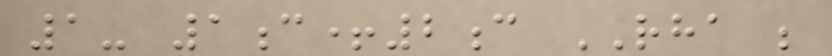1- 1c+2c RHA ;
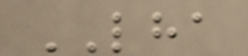LHA
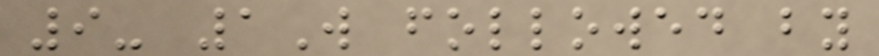9- 1W followed by
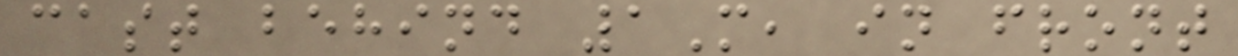cast behind 1M, in front
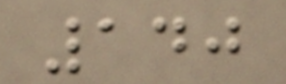140
